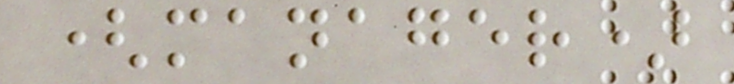(manager)
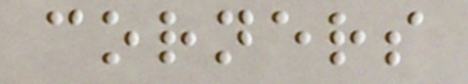corners
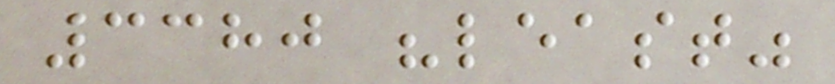3380 "least"
